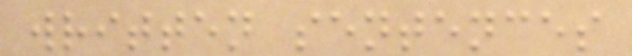written sentences
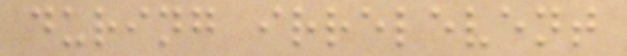during irrelevent
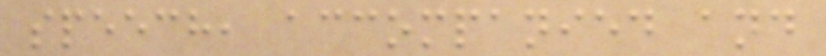speech, accompanied and
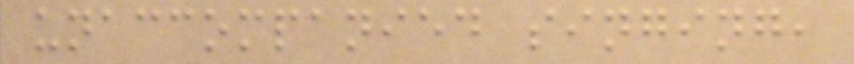unaccompanied singing,
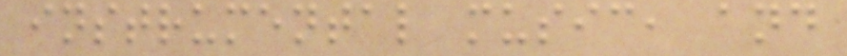instrumental music, and
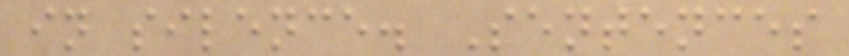in silence. Sentences
